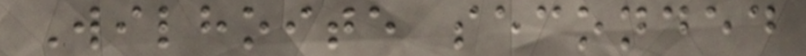Wilhoite seconded
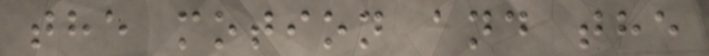the motion and the
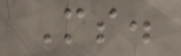Ms.
